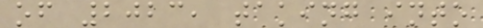of 2023, taking into
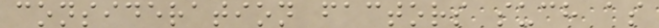consideration factors such as
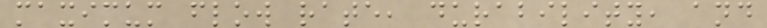maximum flow rate, durability, and
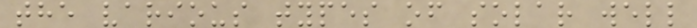the various types of solar well
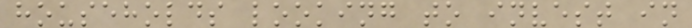households looking to invest in
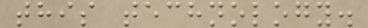this technology.
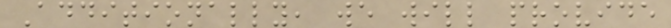Additionally, we will provide
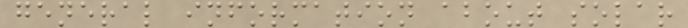general information about solar
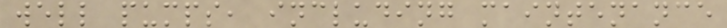well pumps, including maintenance
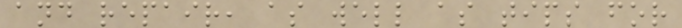and repair, as well as tips for
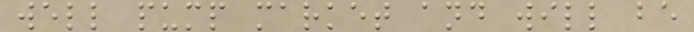well pump market and will be
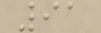91
